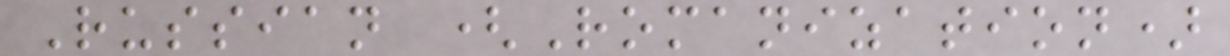Russian (Romanization)
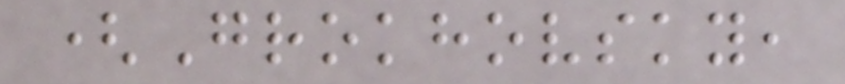(Grokhovsky,
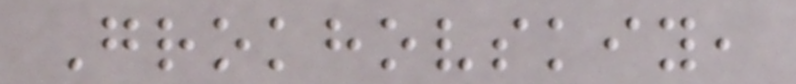Grokhovskiy,
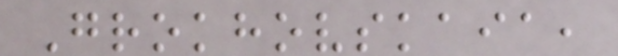Grokhovskaia,
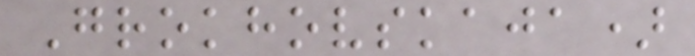Grokhovskaja)
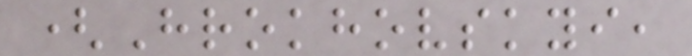(Hrokhovskyi,
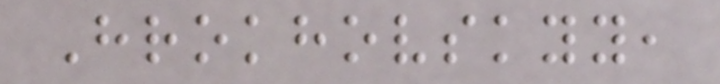Hrokhovskyy,
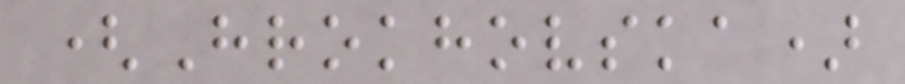(Hrokhovska)
